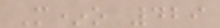M*o 429
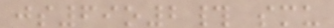js69o2# smu
